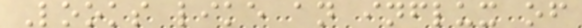Looks like an influx of
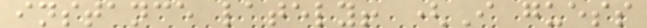instance lately! (I guess
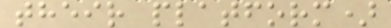their platform)
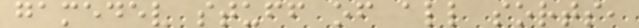gamedev stuff of all sorts,
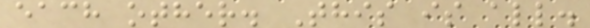each other. This is all.
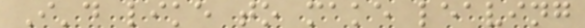I'd like to make leaving
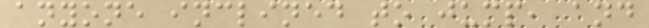anyone inclined to jump, and
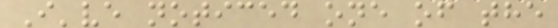I've noticed one of the
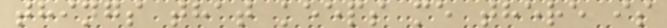things that keeps me there is
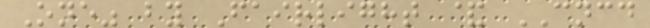One" by Fairlight & CNCD
